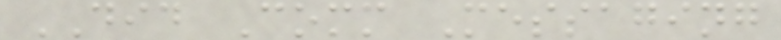DID Comm Messaging
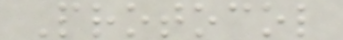Protocol
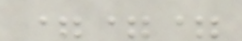===
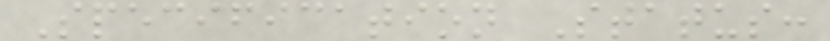Specification Status:
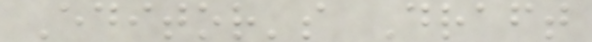Editor's Draft
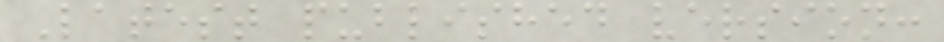Latest published version:
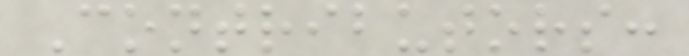Contributors:
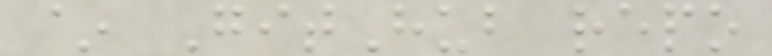~ GitHub repo
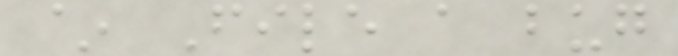~ File a bug
